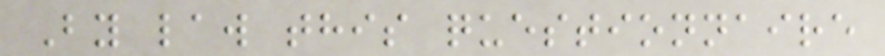By law this questionnaire
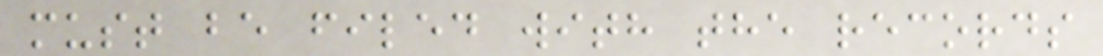must be filed with the records
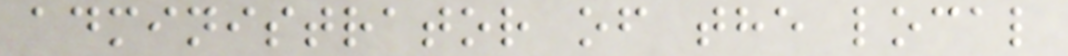administrator of the local
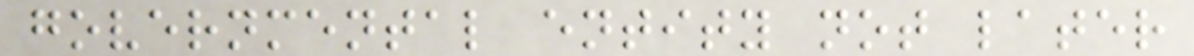governmental entity not later
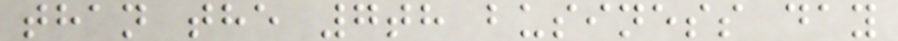than the 7th business day
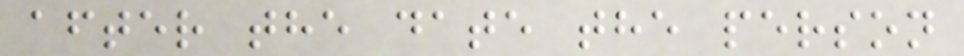after the date the person
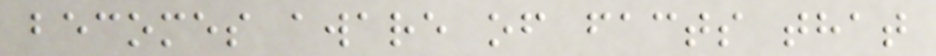becomes aware of facts that
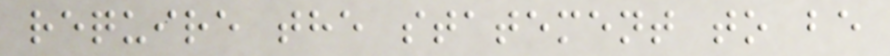require the statement to be
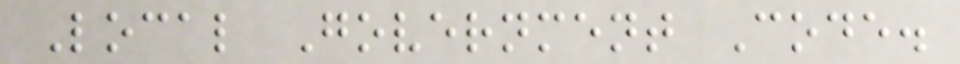Local Government Code.
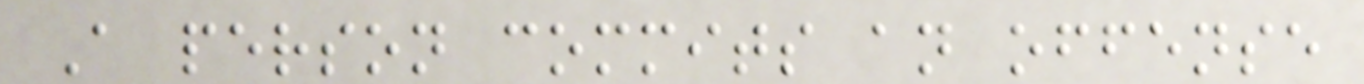A person commits an offense
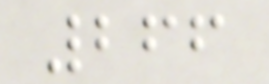266
